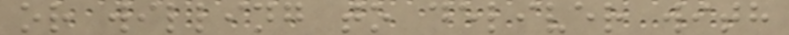or willing to deliver with
